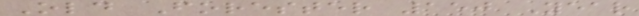Old Forester 150 Year
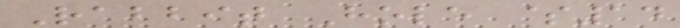Rabbit Hole $14
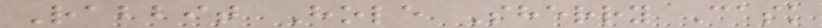Rabbit Hole Sherry Cask
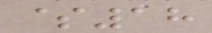$18
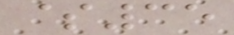$35
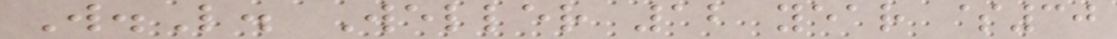W.L. Weller 12 year $30
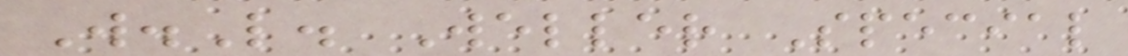W.L. Weller Special
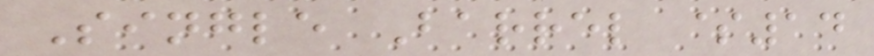Single Barrel $14
